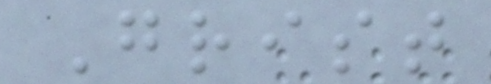Grist
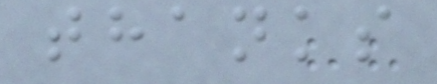thanks
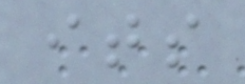its
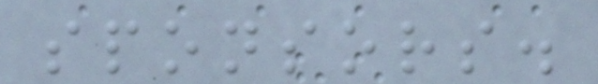sponsors.
